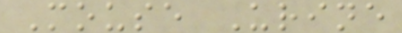Mouse Urine
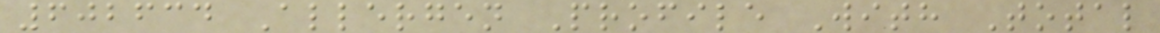602634 Allergen Profile With Total
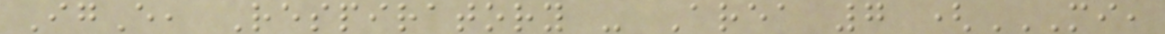IgE, Respiratory - Area 7 (MI,
